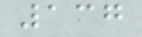137
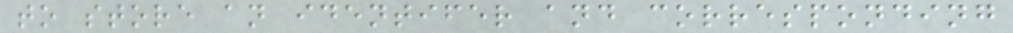to store an identifer and corresponding
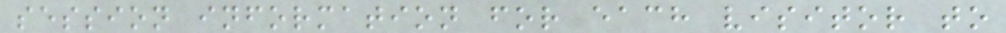session information for each visitor to
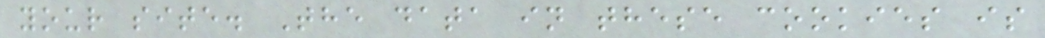your site. The data in these cookies is
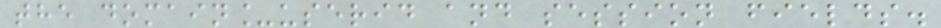the domain_userid and session fields.
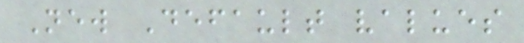New Default values
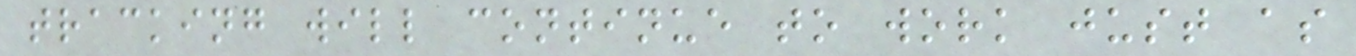tracking will continue to work just as
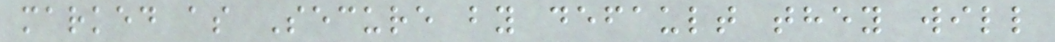marked as Secure by default they will
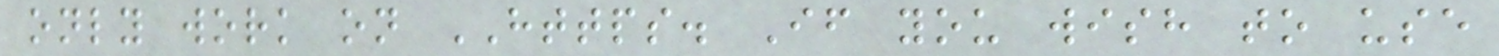only work on HTTPS. If you wish to use
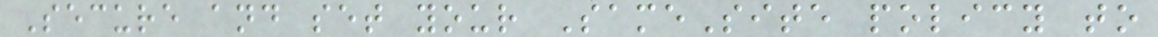Secure and set your SameSite policy to
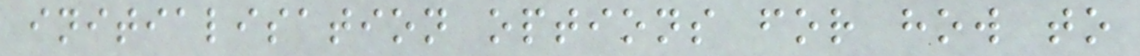initialisation options for how to
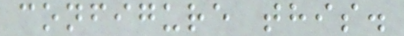configure this.
